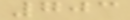703
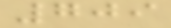709
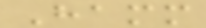Hamm
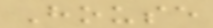House
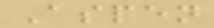Aspen
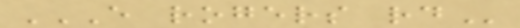E ROGERS RD
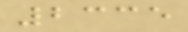2335
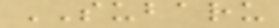SUBARU
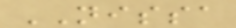NISSA
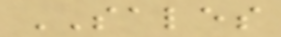SALES
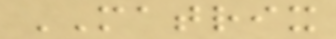MATRIX
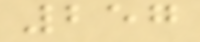257
